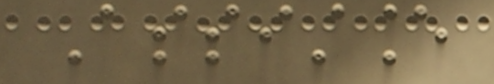Assistance
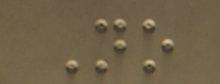No
